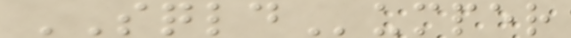SQLDumper
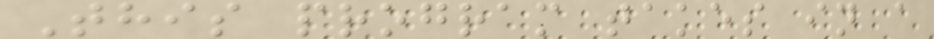This program takes in a
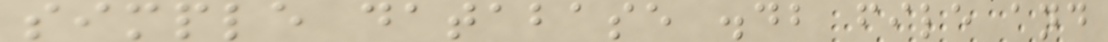simple database .db file and
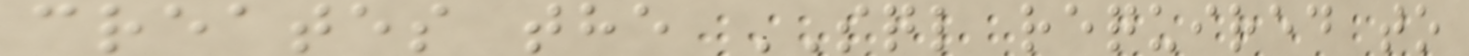creates the SQL required to
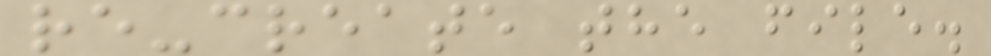re-create the file.
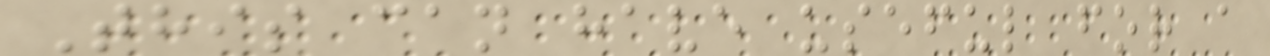This can have useful for a
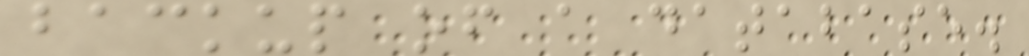backup of a database.
